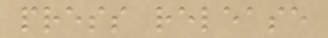press release
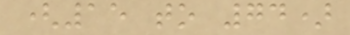(15 to 74)
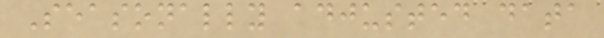Seasonally adjusted data
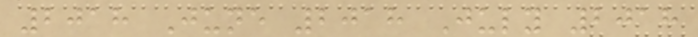2018 June 2018 July 2018
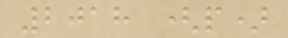2018 (p)
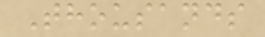Thousands
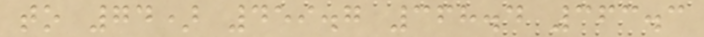to 74) 459.7 368.4 363.3
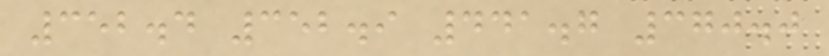352.4 352.9 441.7 370.0
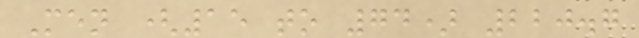Men (15 to 74) 220.7
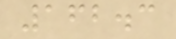162.3
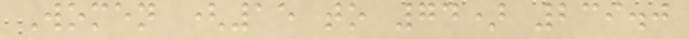Women (15 to 74) 239.0
